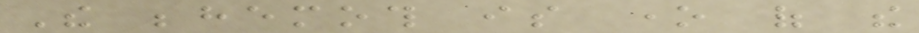The behemoth is one of the
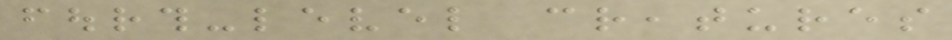fourth-level creatures
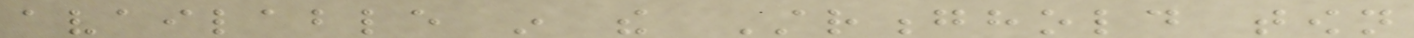available in the Stronghold town
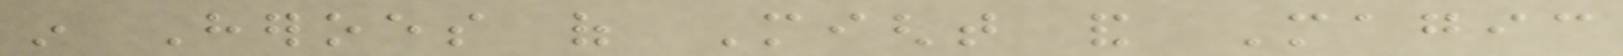in Heroes of Might and Magic
